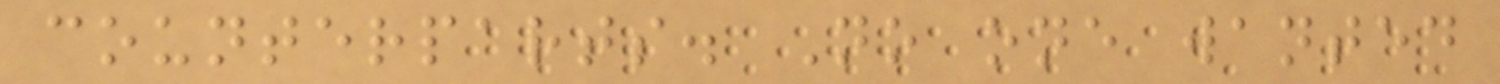counterparts. No one wanted
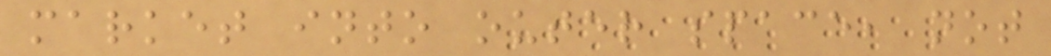market into outer space, not
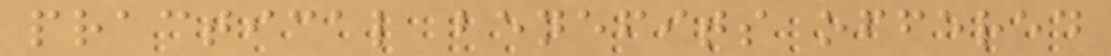practical benefits offered
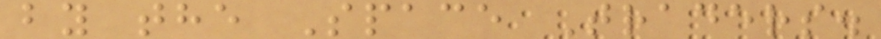by the Space Traders.
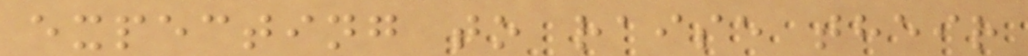expecting to raise their
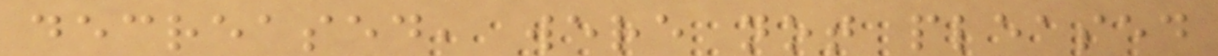decreased, were not pleased
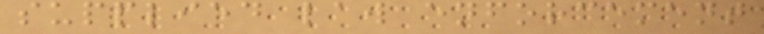supplied law enforcement
